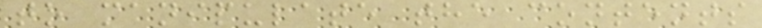to manipulate the contents
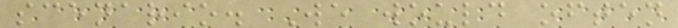scenario. We would often
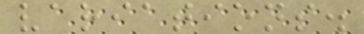variations.
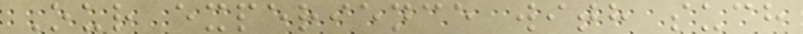Our experience with such
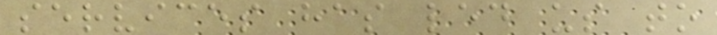services has led us to
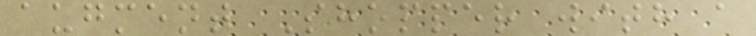augment Shopper with a
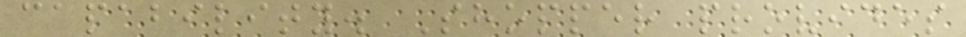capability. Shopper provides
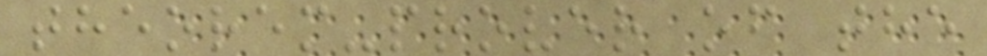theorem-prover of the
